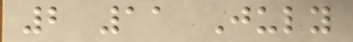2 11 July
